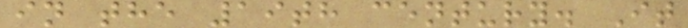in the 19th century. It
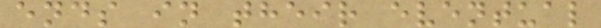ends in their eventual
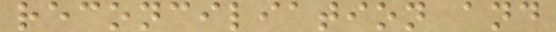reconciliation and
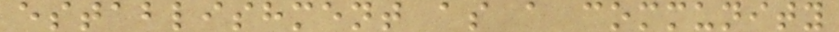establishment as a community
